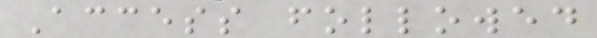Access followed
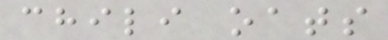chili oats
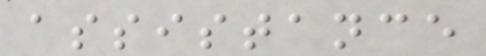assistance
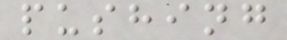pushing
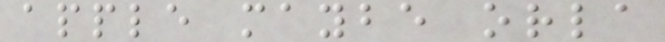apple maybe orla
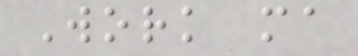Work ma
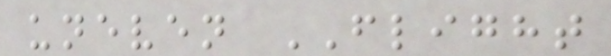uneven FLIGHT
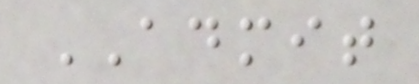ADMIT
